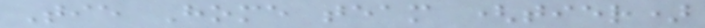Tie Home team (tier)
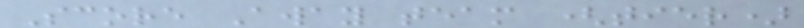Score Away team (tier)
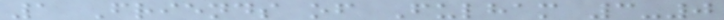1 Friends of Fulham 3-0
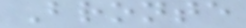Bronte
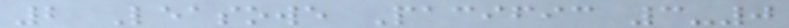2 Leasowe Pacific 3-0
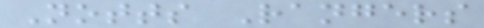Notts Rangers
